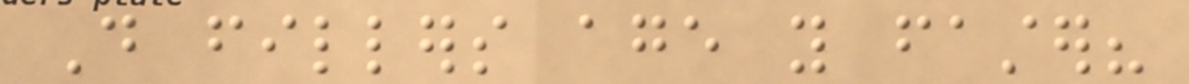Do fillers age you faster?
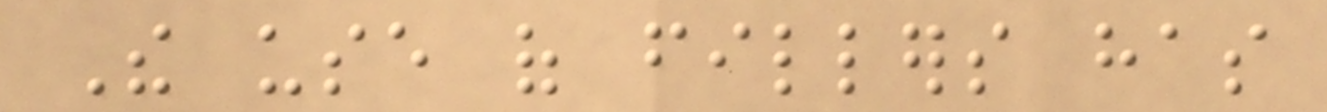The use of fillers has
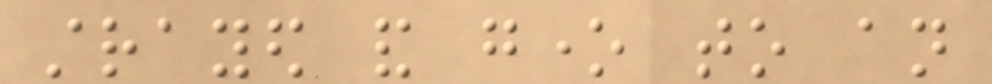strayed and gone to an
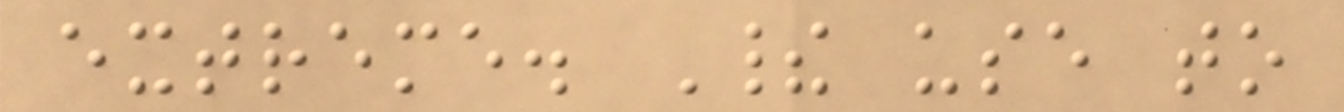extreme. Their use to
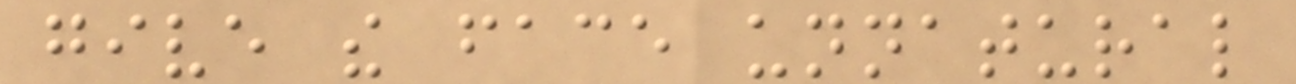give the face unnatural
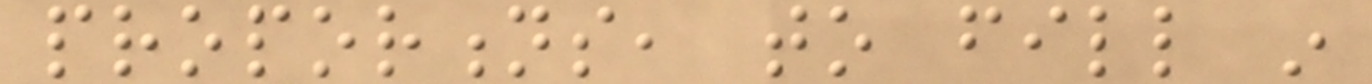proportions, to fill in
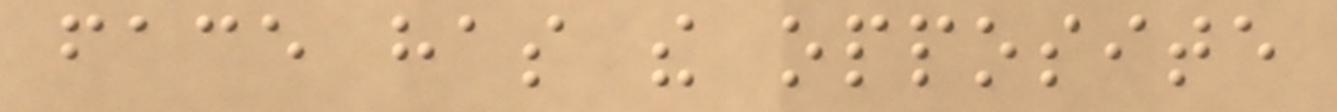face has the opposite
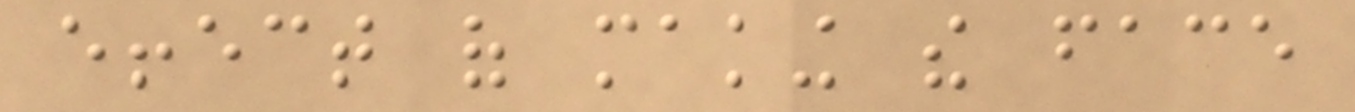effect of making the face
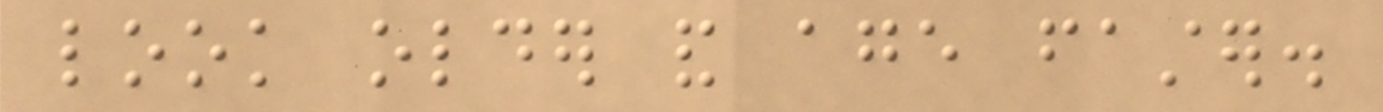look older and age faster.
